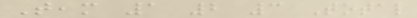Team 1 2 3 Total
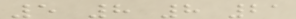5 8 8 21
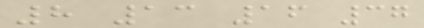8 13 16 37
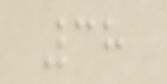38
